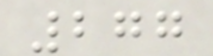277
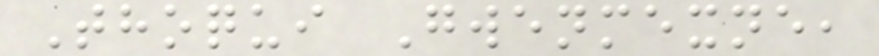Thoqui Gwenmexne,
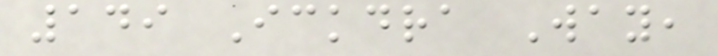149 Ickdra Way,
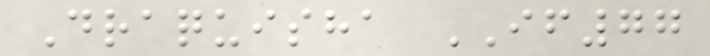Draquisha IF77
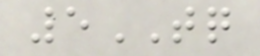5TQ
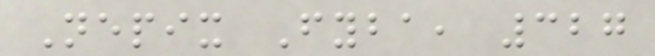Nepix Fyba, 327
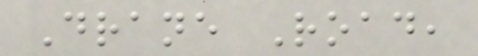Drane Road,
